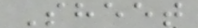Sheet
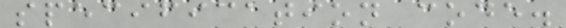specification code.
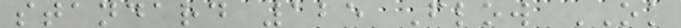standard 125 Flow OK
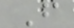F
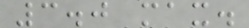3.0 max.
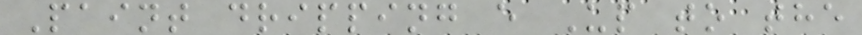Paint dripping e Up to the
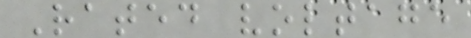Rated voltage
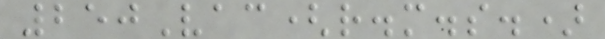250Vac(r.m.s.)
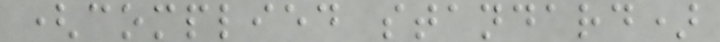(complied standard)
